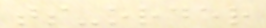ts-order
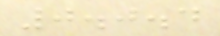0.0.4
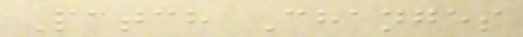Patch Changes
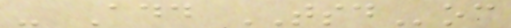- Add TSDoc
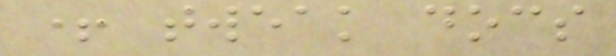+ tweak docs
